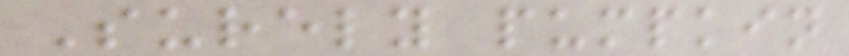Surely pumpkin
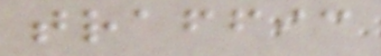traffic
